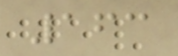163
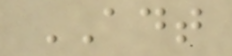ADT
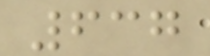637
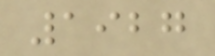1927
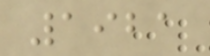1921
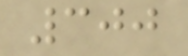300
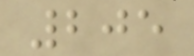205
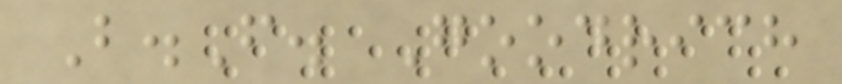B.F. Goodrich
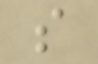s
